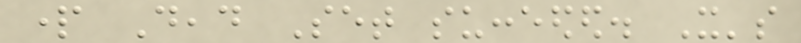part Dead Set succeeded. It's
